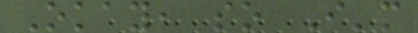Okay, so I'm
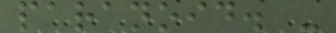paranoid. -
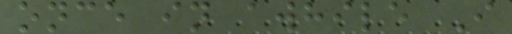once in awhile I
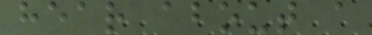hear about a
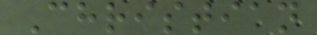Christian
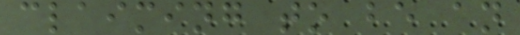claiming to be an
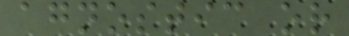agnostic or
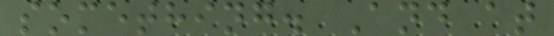something. And at
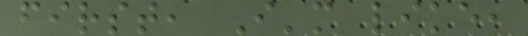first, I'm like,
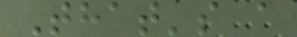That's a
